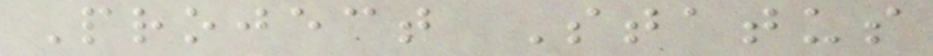Project Status
